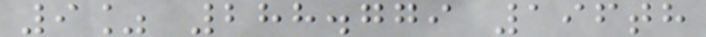9% 288.779 196th
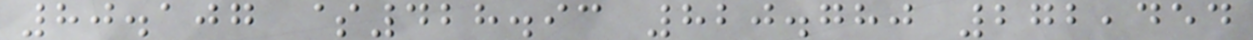80.107 $428.93 820.780 272,454
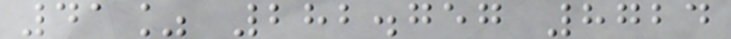41% 282.757 8724
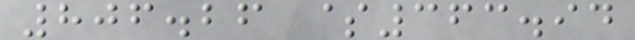806.26 $363.94
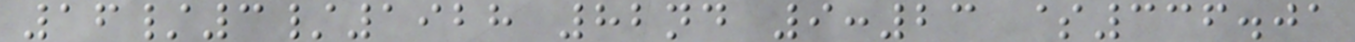16/3/1928 82nd 9:23 $336.01
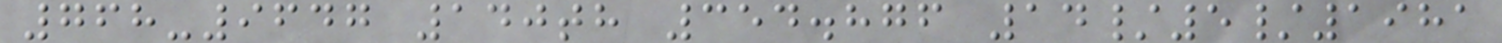768-9647 140th 354.876 14/5/1981
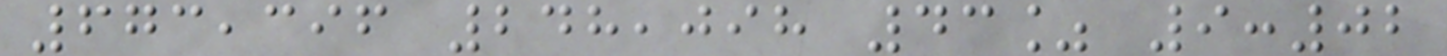673,396 248,098 43% 9:02
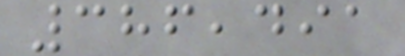386,491
